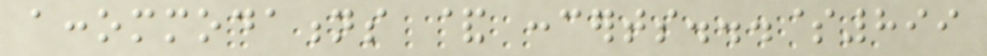accommodations & concerts...$899
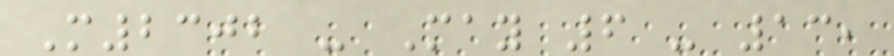M2302 - May 6 - 13,
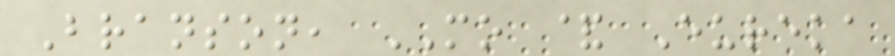Branson, MO & Eureka
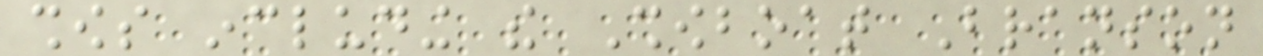shows including the Showboat Branson
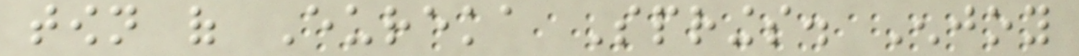town of Eureka Springs. Enjoy
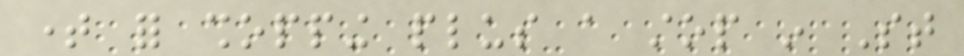time for shopping plus a stop in St
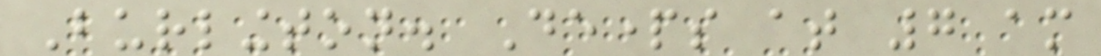Burlington. Departs at 7 am
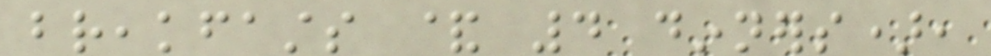breakfasts & 4 dinners),
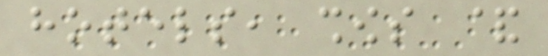hotels, shows &
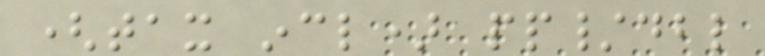(tax incl) pp/dbl
